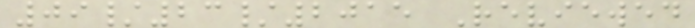09/23/2015 Reviewed
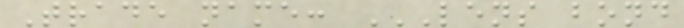Trade name: LENS BOND
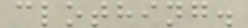clothing.
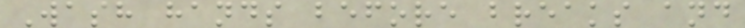Wash hands before breaks and
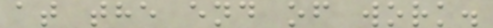at the end of work.
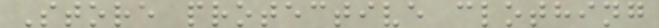Store protective clothing
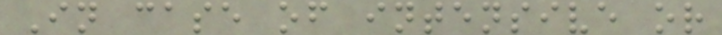In case of intensive or
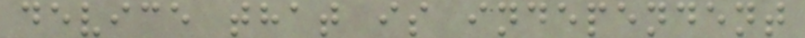device that is independent
